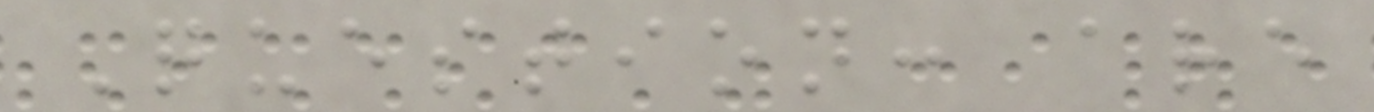Question: are
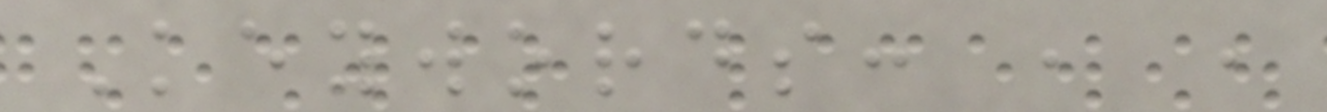Keywords: , ,
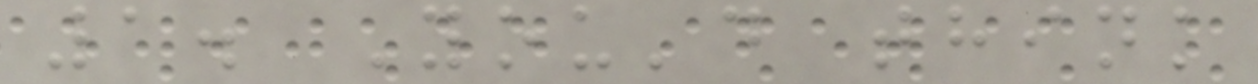1. You'd think
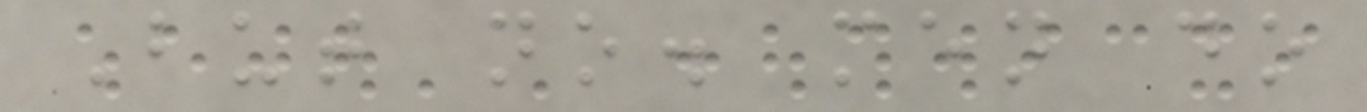But no. men do
